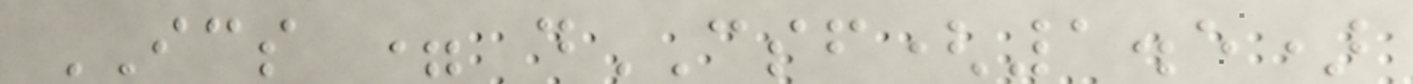ICS = dCSF(1.5)
